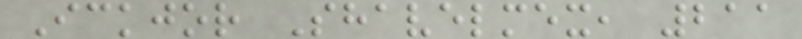Ickjor Shavelmex, 211
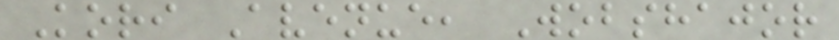Kori Avenue, Wobshajor
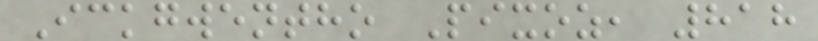Ickgwentho Pixoz, 818
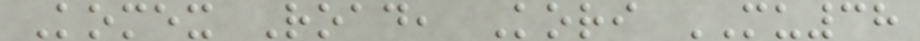Komex Road, Kori MU38
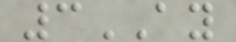3AY
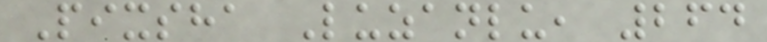Pixsha Luzanlu, 264
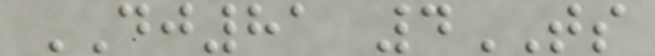DJ81 4TS
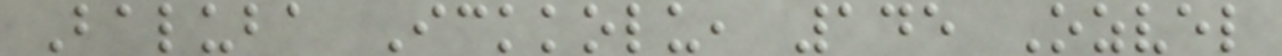Baluba Ickkolu, 145 Ozvel
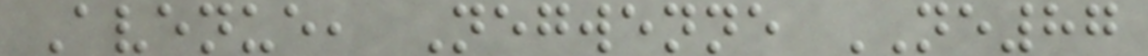Avenue, Negwenne NE87
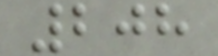208
